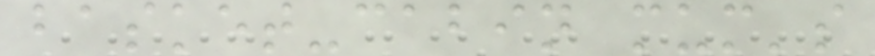basket-cabin mum's
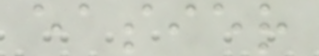easier
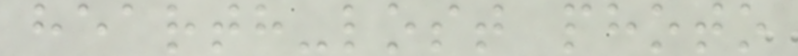hearth-lost photo
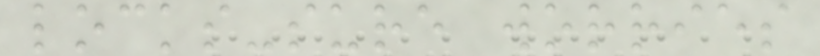locks-sure worries
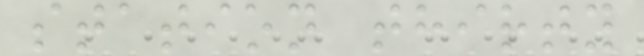station thirty
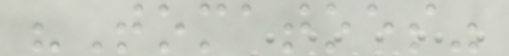"Tomatoes"
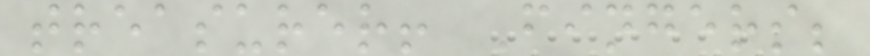treasurer! Fingers;
